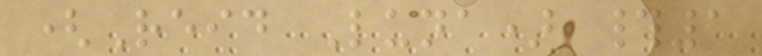(Reid Luna) #1
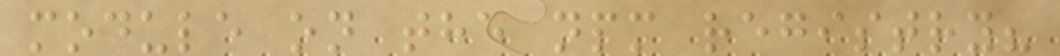module on the npm registry?
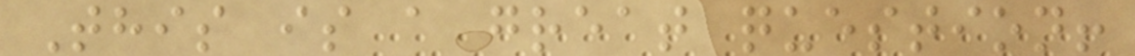This is a great question!
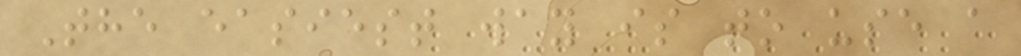The easiest way is to use a
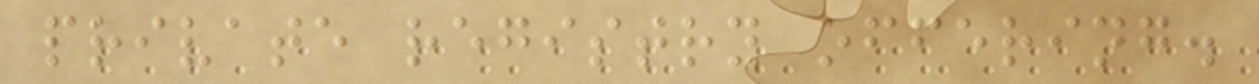private registry offering.
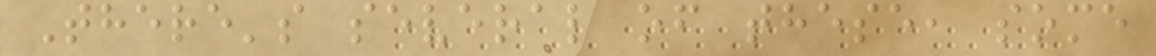There's several of these, some
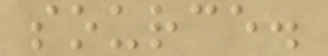source.
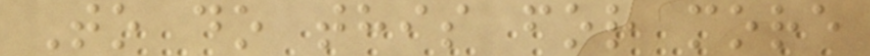To do this for more
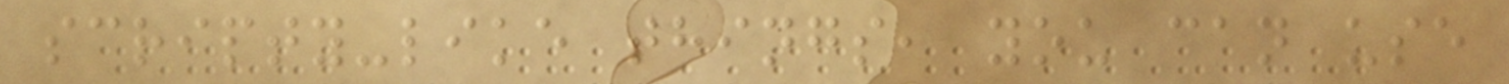scripty-like things, you can use
